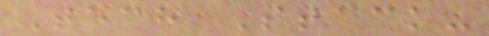Tech Stack-
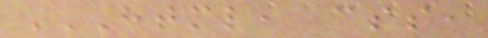HTML, CSS,
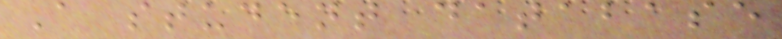A student database
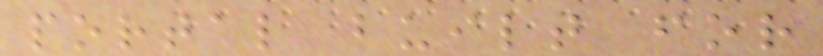portal built for
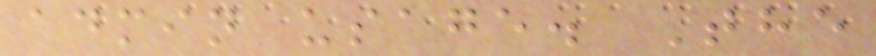admin usage. The
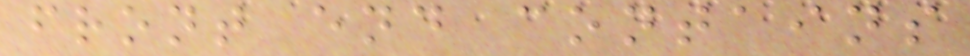front end contains
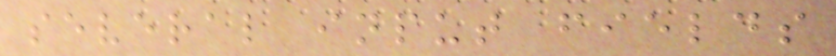several input fields
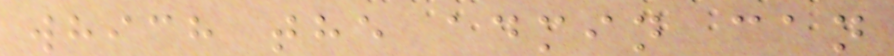which the admin can
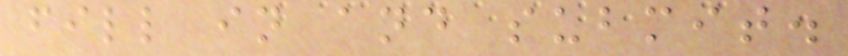fill in and submit.
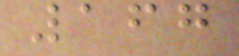167
